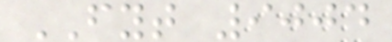FYT 9004
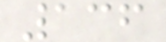136
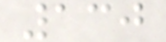130
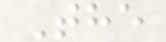The
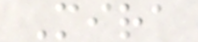Mira
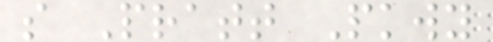s Pratt Pkwy
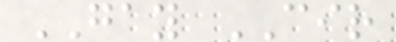GAY CIR
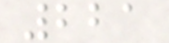221
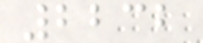2232
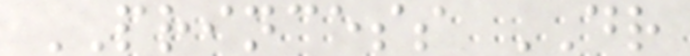PRINCESS DR
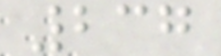237
